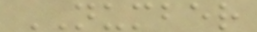NUMBER
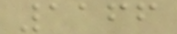1166
